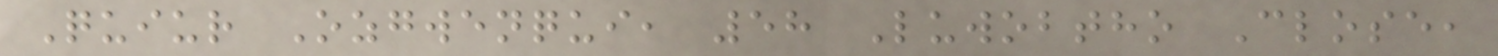Quiur Ozgwenqui, 58 Luwobtho Close,
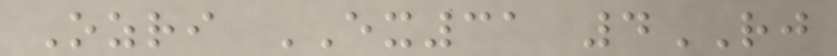Ozri EX31 4RJ
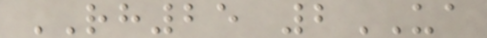RH25 2UA
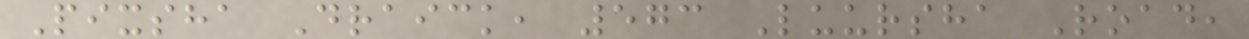Pixsha Draick, 573 Luursha Road,
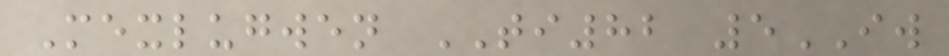Mexlugwen TI82 5IW
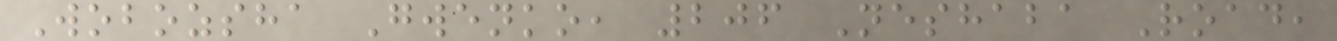Wobozsha Gwenko, 206 Neshaba Road,
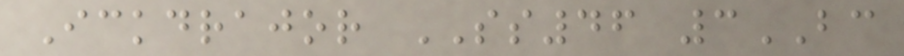Ickdrajor SS46 3BC
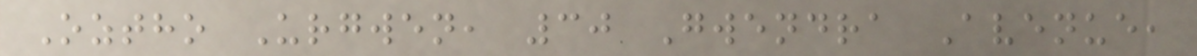Oztho Urgwen, 30 Gwendra Avenue,
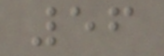56
